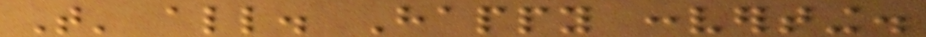That' all. Happy converting.
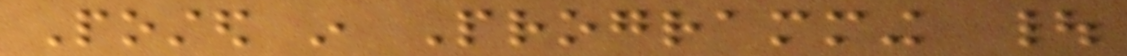Posted in Programming |
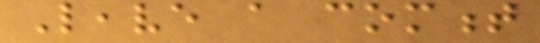Leave a comment
